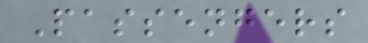Passengers
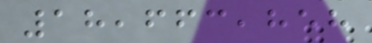18,663,858
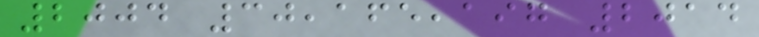2004 30,165,197 2014
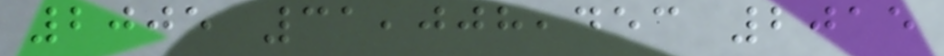2005 31,008,453 2015
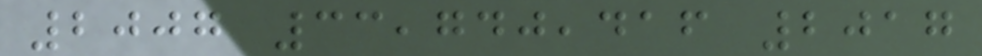2007 33,740,416 2017
